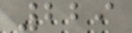229
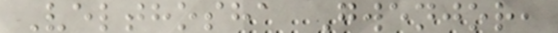Velthosha Gwenjor,
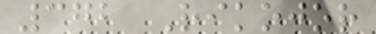372 Rikojor
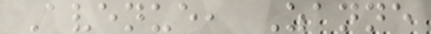Avenue, Zanne
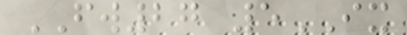FW27 5IX
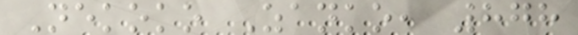Nekoko Zanko, 878
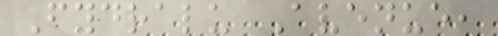Fydralu Avenue,
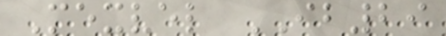Mexvel IB29
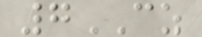7CZ
